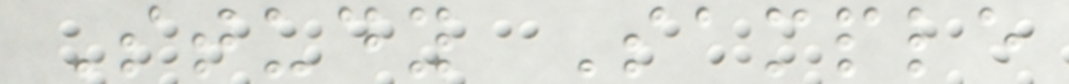Study Sample
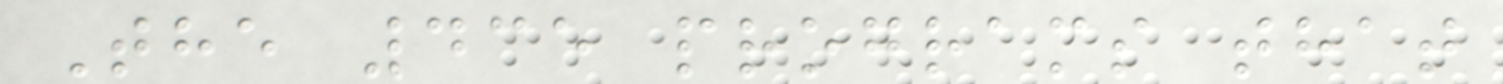The 435 programs that
